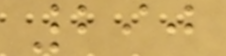290
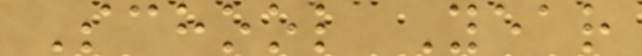School Year
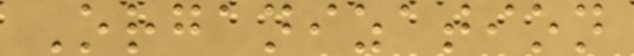Organization
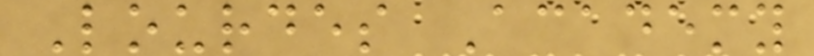Lourdes Academy
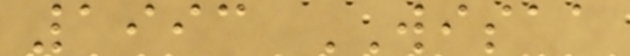1993 WISAA
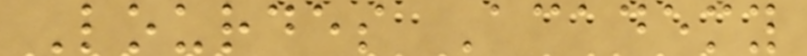Lourdes Academy
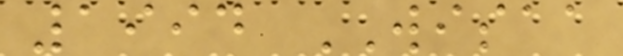1994 WISAA
